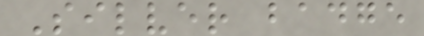Silver badge
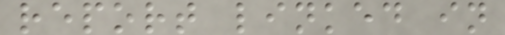report linked in
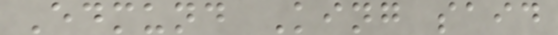Edmund King said
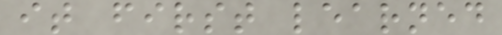it first learned
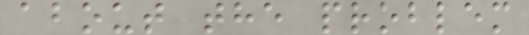about the problem
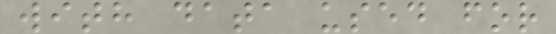with data used for
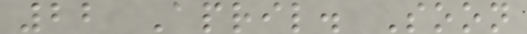22 April. Soon
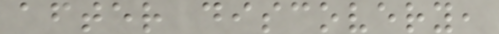after discovery,
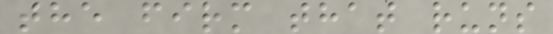the firm that runs
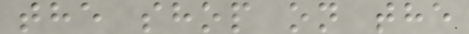the shop on the
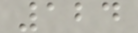124
